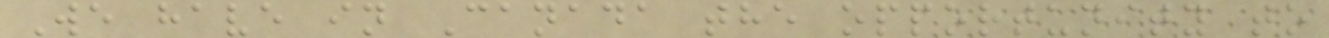We have in Canada the opportunity to
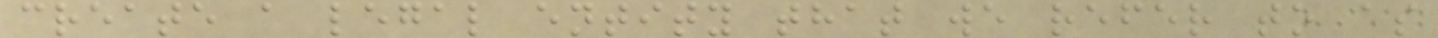create a legal entity that we refer to as
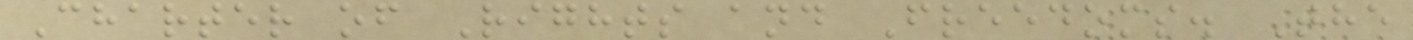Charter of Rights and Freedoms. The
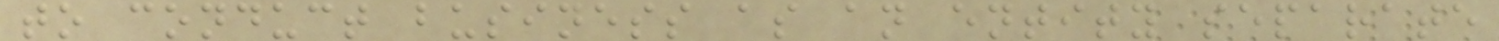to conduct business as an entity separate
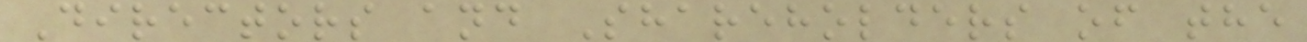Directors and Shareholders of the
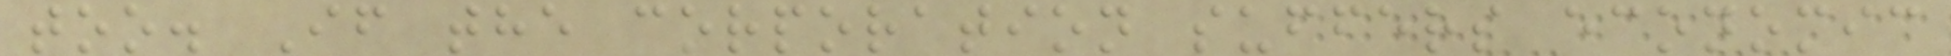too. If the corporation suffers economic
